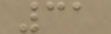31
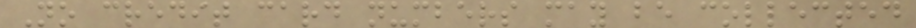No credit card numbers may be collected
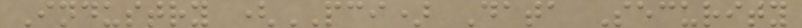Industry (PCI) Data Security
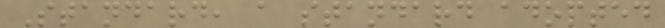Standard, a standard adopted
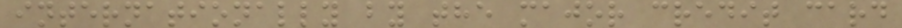internationally by the major credit card
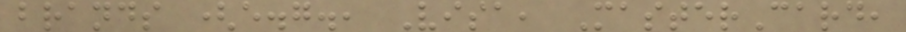brands (e.g., Visa, MasterCard,
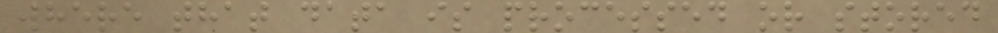where that data is processed or stored
